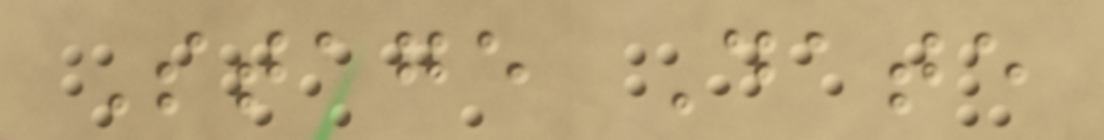Stage Date
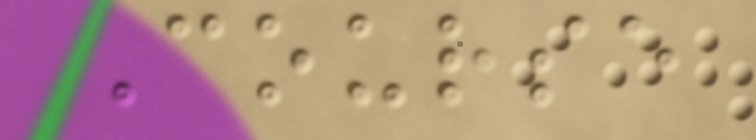Course
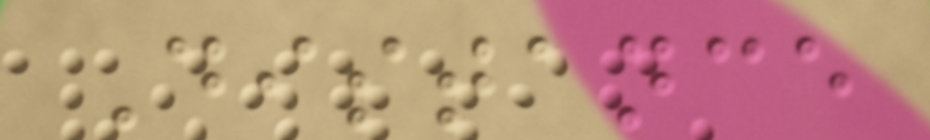Distance
